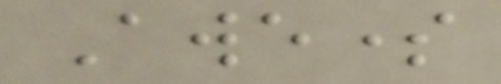Awesome
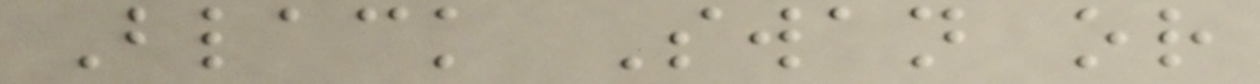Black Swan or
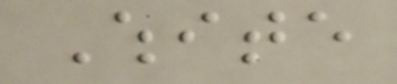White
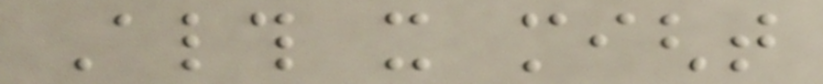Although it might
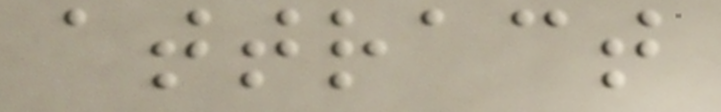attract
